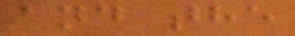and the
